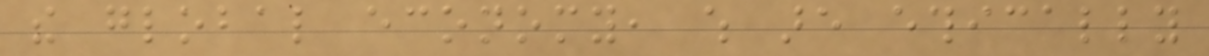the global economy, which are ethically
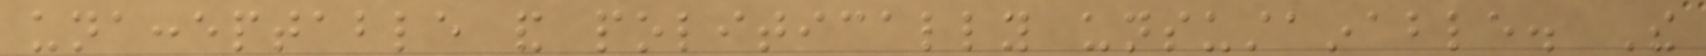unacceptable and politically unsustainable. The
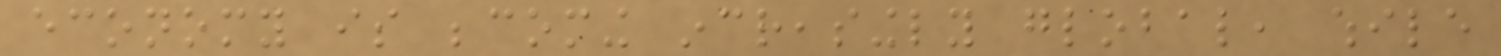economy is becoming increasingly global, while
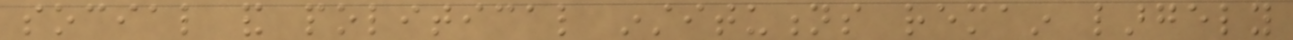social and political institutions remain largely
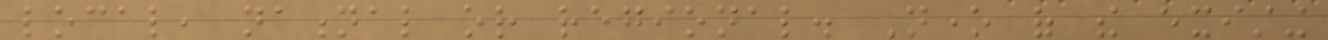local, national or regional. None of the existing
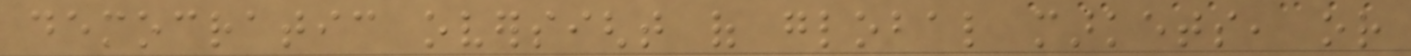democratic oversight of global markets, or
